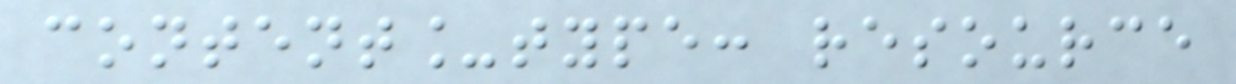content_type: resource
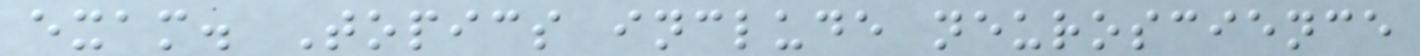exam. Topics include neuroscience
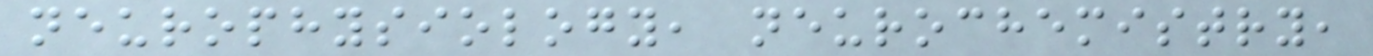neurophysiology, neurochemistry,
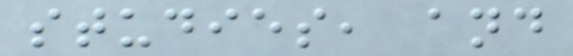studies, and
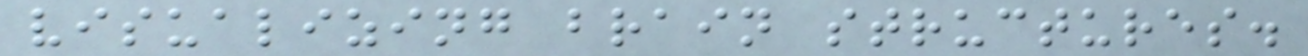visualizing brain structures.
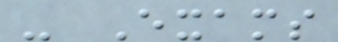- Exams
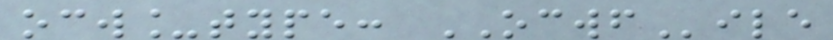ocw_type: OCWFile
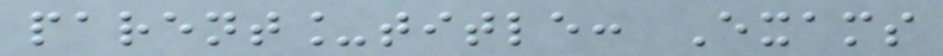parent_title: Exams
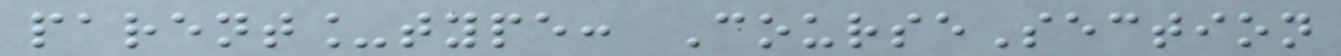parent_type: CourseSection
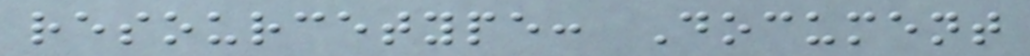resourcetype: Document
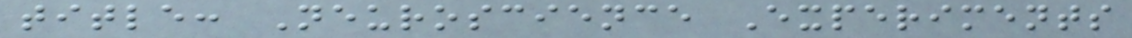title: Neuroscience Experiments
